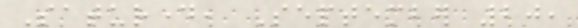Saturday, September 20,
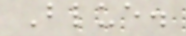Blue.
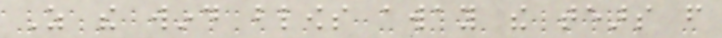As the wind blows away the tears from
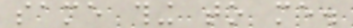same thing to me.
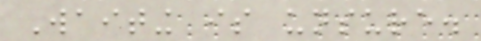Waiting is unsure.
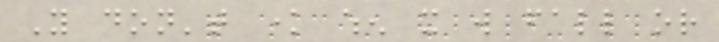You don't know when it will fall or
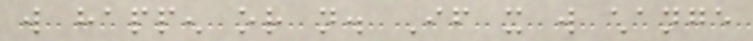will happen or not. If it will change
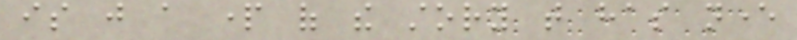is just a part of the story that has never
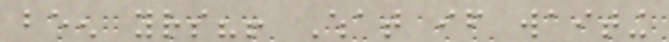been yours?! What if waiting
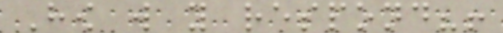How will you respond?!
